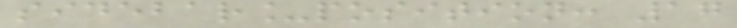sidebar_position: 17
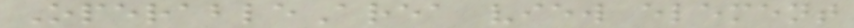OperableArea view element
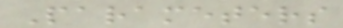Parameters
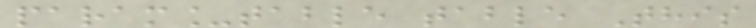param_table table This
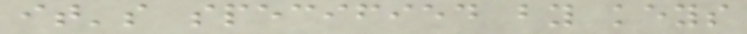it's specified by keys
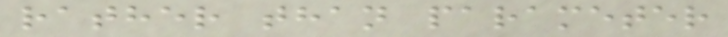rather than parameter
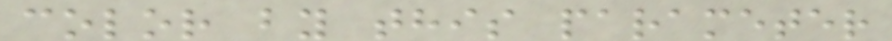color by this parameter
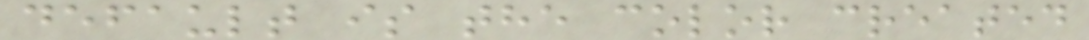default is the color created
